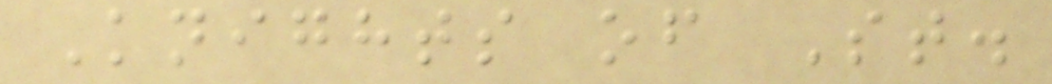Knights of St.
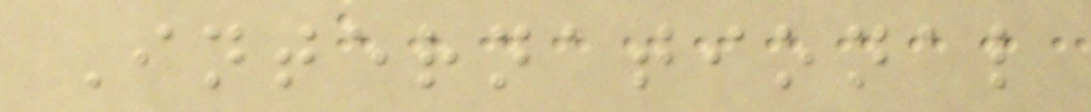International
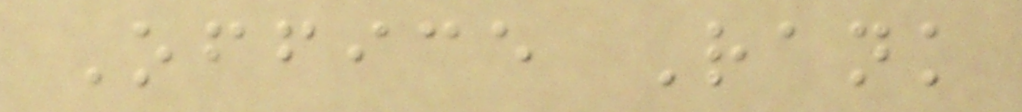Office Rank
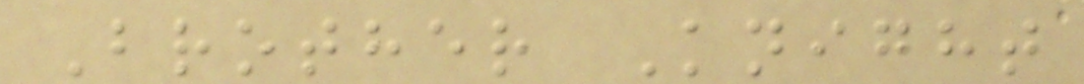Brother Knight
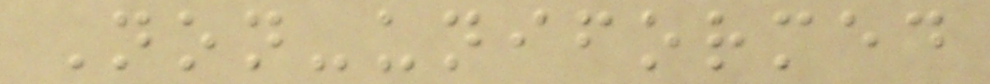Non-uniformed
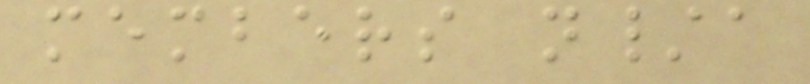members n/a
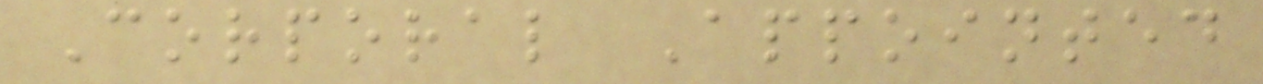Corporal Appointed
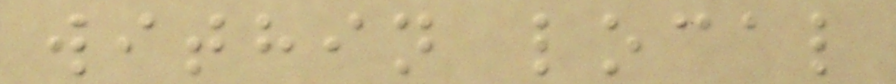within local
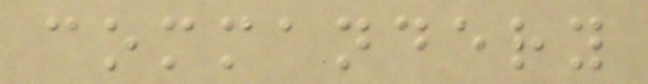commandery
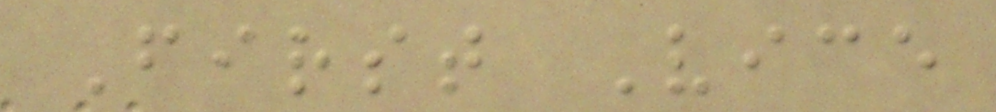First Vice
